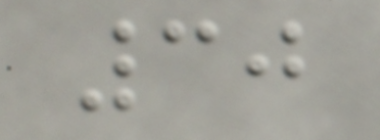30
